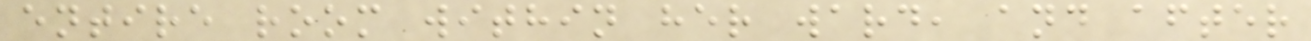entire room within her ward, and after
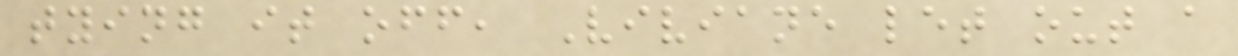tying it off, Viviane let out a
